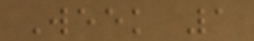Week 1
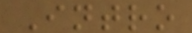Intro
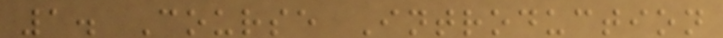1. Course Introduction
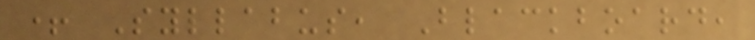+ Syllabus, Blackboard,
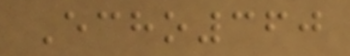Echo360
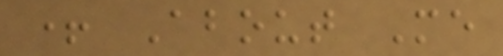+ About Me
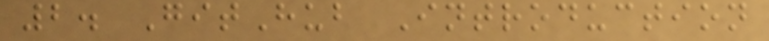2. GitHub Introduction
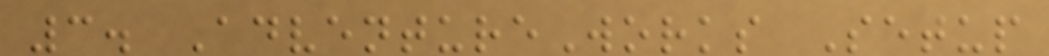3. AdventureWorks Setup
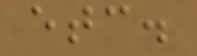etc.
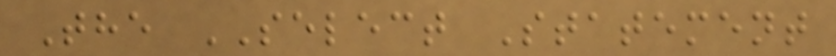The SELECT Statement
